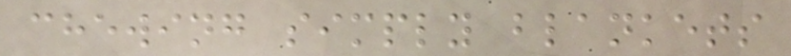chewing simply blankets
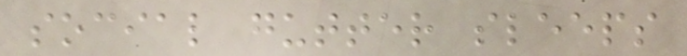social gutter sleeps
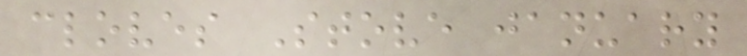cloves Stove january
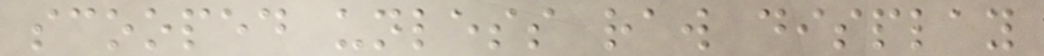scooped unless raw display
